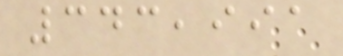343,991
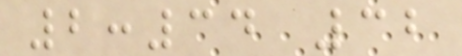2:34 32
